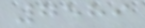7589
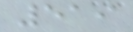519
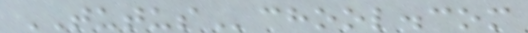TUTUSchool.com
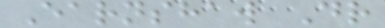Earnshaw Dr
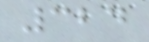324
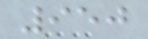950
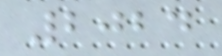2024
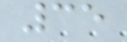35
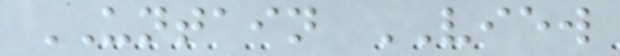UNTAIN VIEW
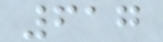617
